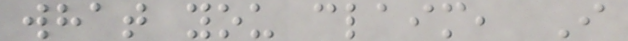what you claim, I
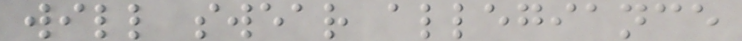will swear allegiance
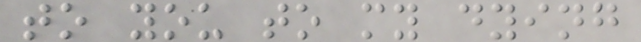to you to my dying
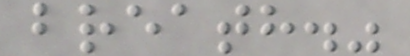breath."
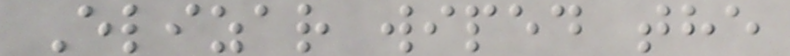Elizar wiped the
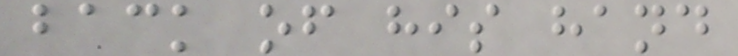back of his hand
